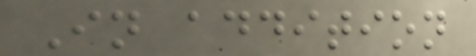In addition
